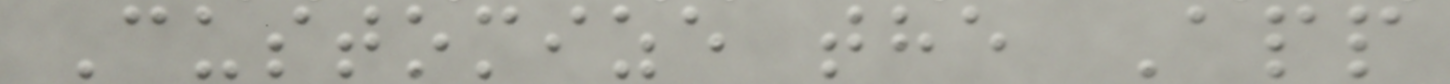Customize the App
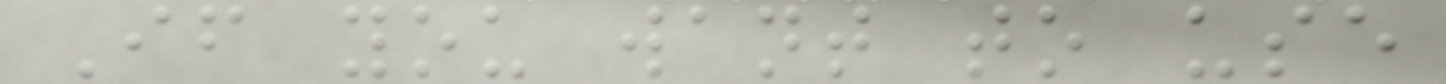If you want to use
